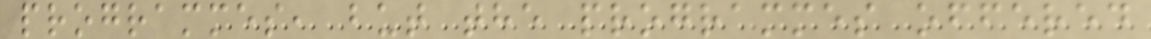programmes, but the programmes offered
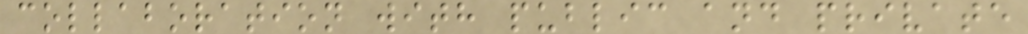collaboration with public and private
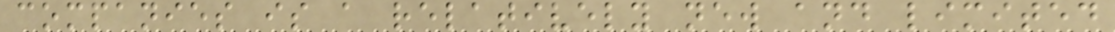companies is a relatively new and limited
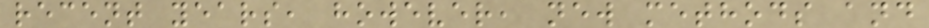recent years, however, new methods and
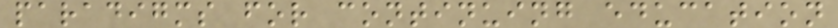paradigms for continuing education
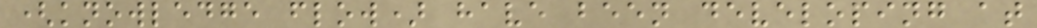(knowledge flow) have been developing at
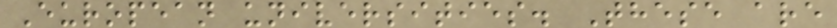European universities. These are
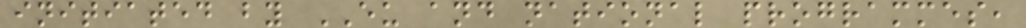initiated by EU and national programmes,
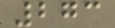273
